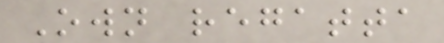Own regatta
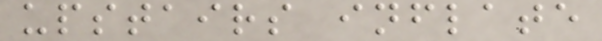upstairs inflate
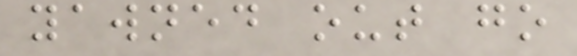yawned out go
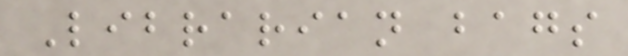Librarian bags
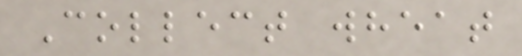Collect wheat
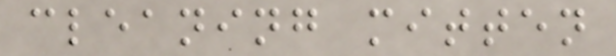cleaning mitten
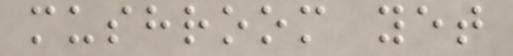mushroom yet
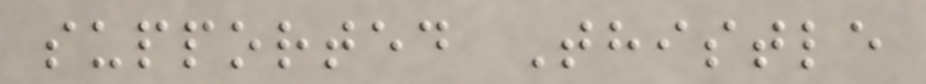supported Thistle
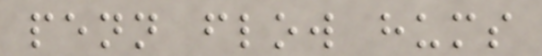penn flow hums
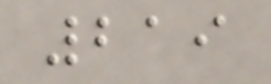219
